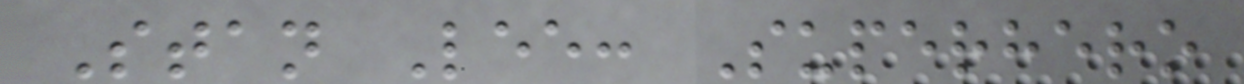Stan Lee: Superhero
